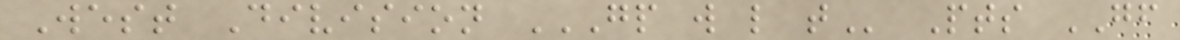West Division GP W L T Pts GF
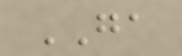GA
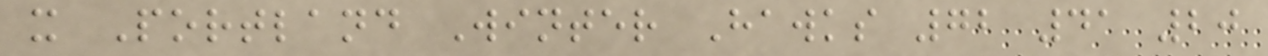x Portland Winter Hawks 72 41 20
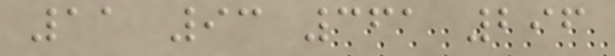11 93 361 296
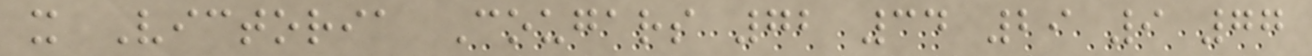x Victoria Cougars 72 34 29 9 77
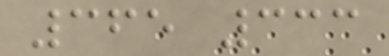365 333
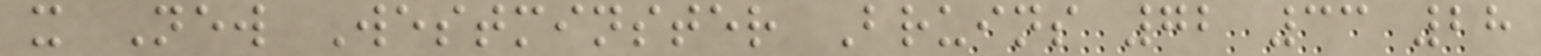x New Westminster Bruins 72 33 28
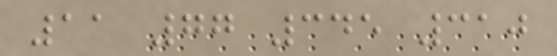11 77 345 310
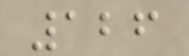126
